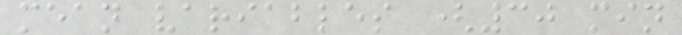mean variables (30 min
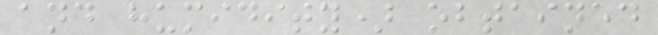and humidity) obtained
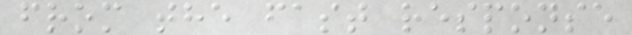from the fast response
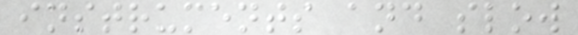instruments and slow
